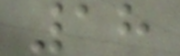18
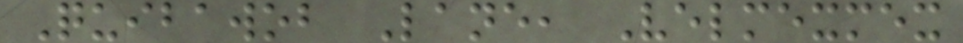Quibawob Lane, Velmexmex
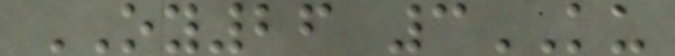OY26 3KU
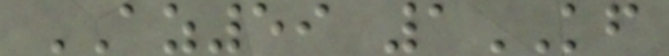AZ59 1KF
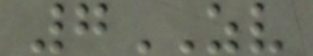7ZV
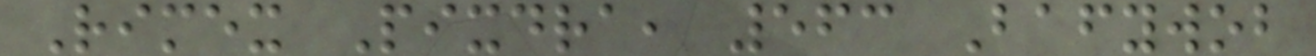Rimex Pixdra, 563 Bafywob
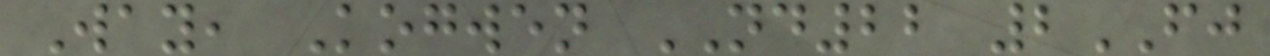Way, Kogwen ND22 2FJ
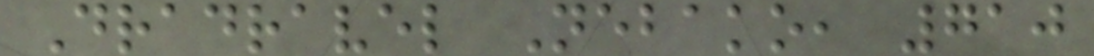Dradravel Nebako, 710
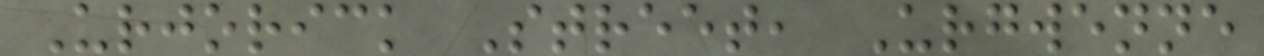Urjorick Street, Urgwenne
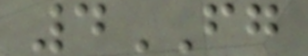4FG
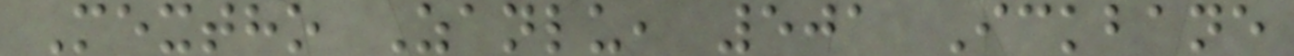Mextho Zanlu, 501 Ickbane
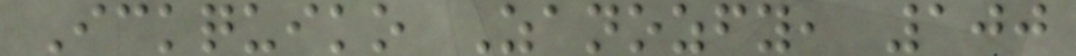Ickquiko Zanozfy, 100
